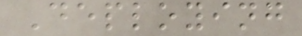Deploying
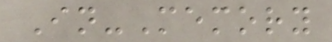In-Memory
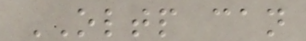OLTP can
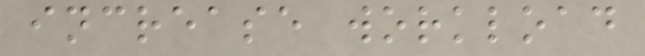increase workload
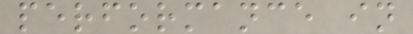performance in
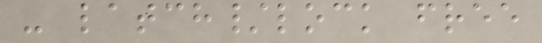- latch/lock free
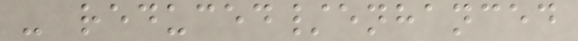- reduced/enhanced
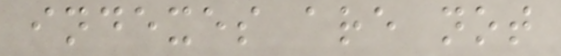indexes are not
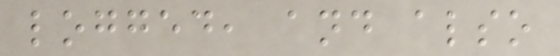logged, and also
